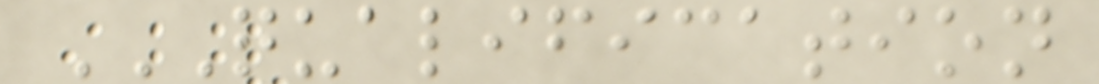QUALIFICATION
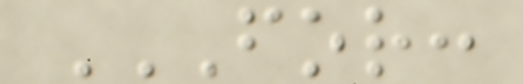FOR:
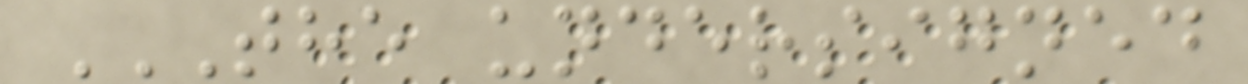THE UNDERSIGNED
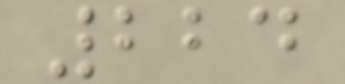224
